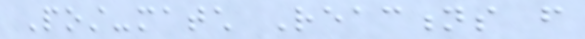Post-match Reactions from
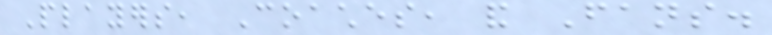Players, Coaches, and Fans.
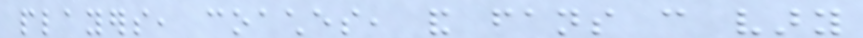players, coaches, and fans can vary
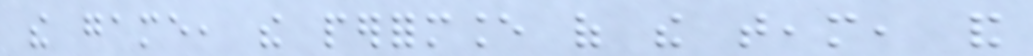the game, the performance of the team, and
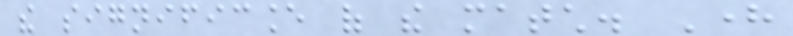the significance of the match. Here
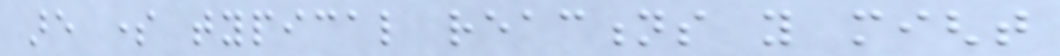are some typical reactions you might
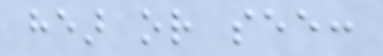hear or see:
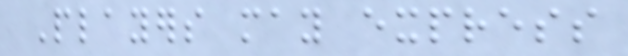Players may express
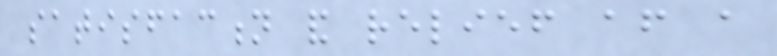satisfaction and relief after a
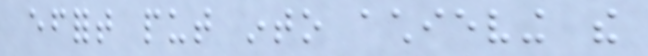effort put into achieving the
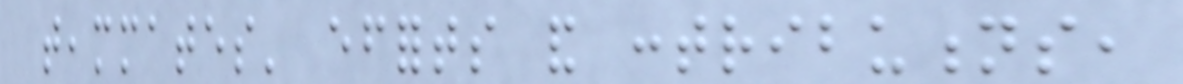teammates' efforts and contributions,
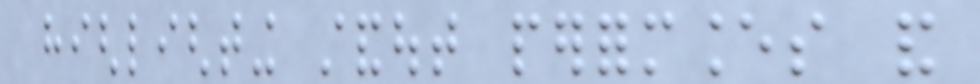highlighting standout performances and
